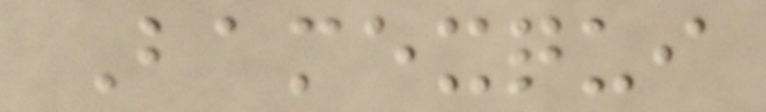Bamexqui
